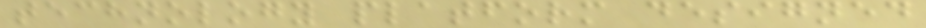technology platform designed
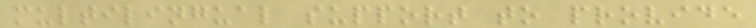multilingual support to provide
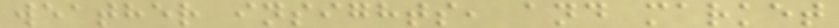weather insights, and market
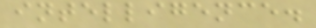intelligence.
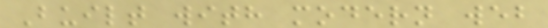Built with modern web
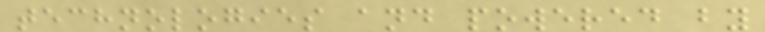technologies and powered by
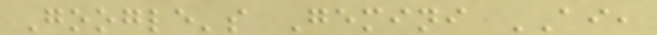Google's Gemini AI,
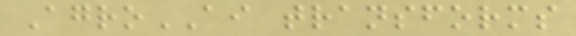AgroAI transforms
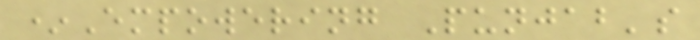*Empowering Punjab's
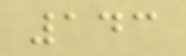143
